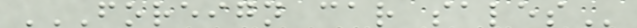FOREIGN CAR SALES
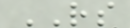RS
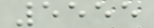5555
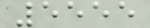5555
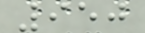950
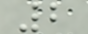2
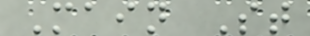Main St
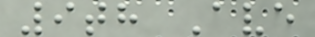9th Ave
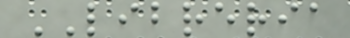LIBRERIA
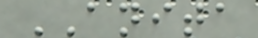ANITA
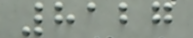8127
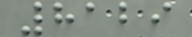8129
